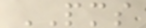PMS
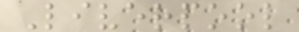Liverpool
